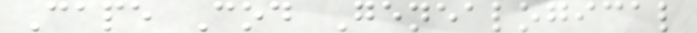Cape Cod Genealogical
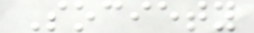Society
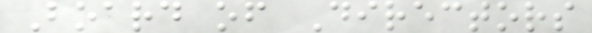Board of Directors
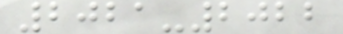2021-2022
